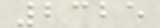2325
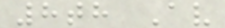8th Av
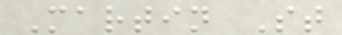Martin St
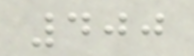400
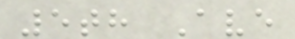5th Ave
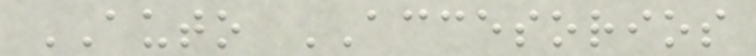AUTO ACCESORIOS
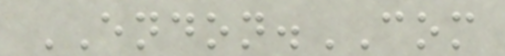ENDON.COM
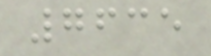7635
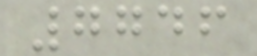7746
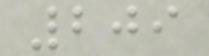209
